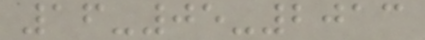16-05-2013
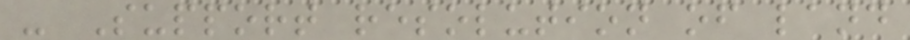- Support resolution of land
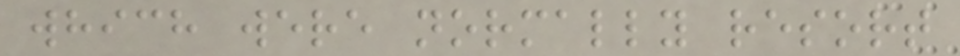which were normally resort
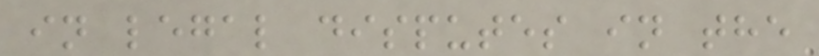in legal disputes in the
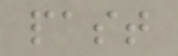past
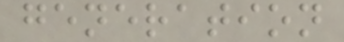generation
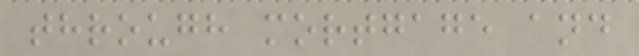through mortgage and
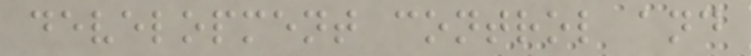development control and
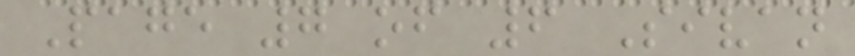Page 7 of 6 Sivan
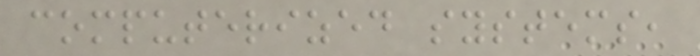computerized systems,
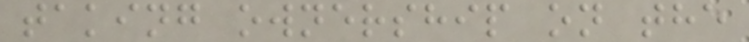taking ownership on the
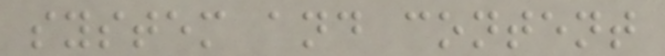system and content
